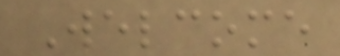Welcome
